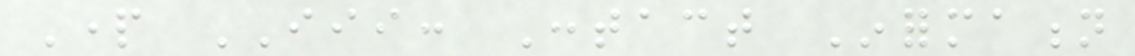Part III: Contact Information
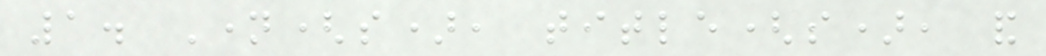1. Name(s), title(s), and
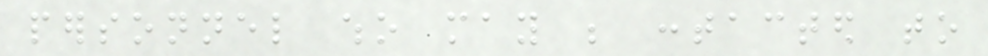personnel who may be contacted to
